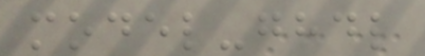model-ghdl
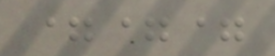===
